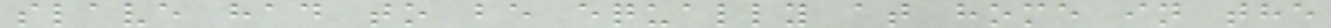slave had to be equally at home in the
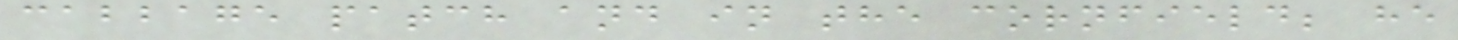cabbage patch and in the cornfield; he
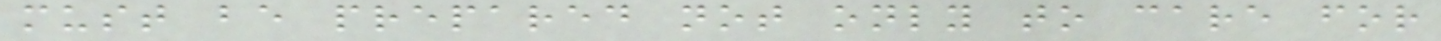must be prepared not only to care for
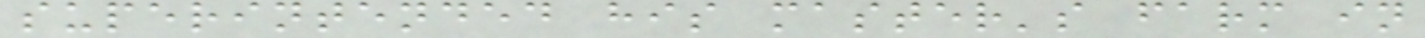superintended his master's farm in
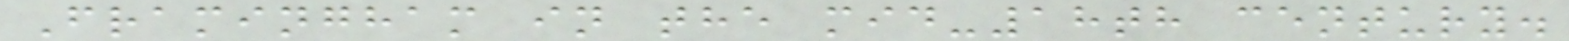Framingham in the mid-18th century.
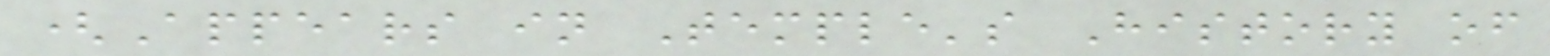(Appears in Temple's History of
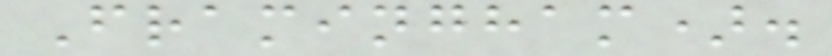Framingham).
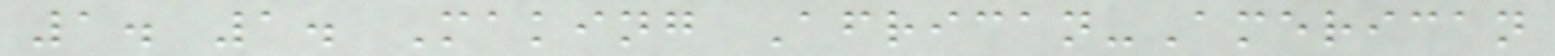1. 1. Making African-American
